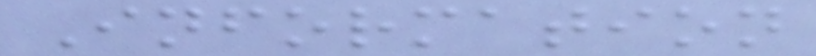Information
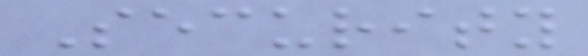Security
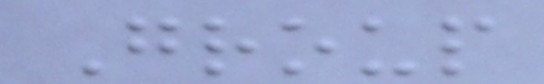Group
